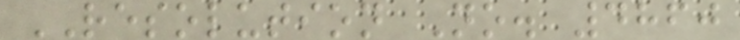RESOLUTION No. 4860
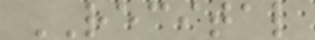RECITAL
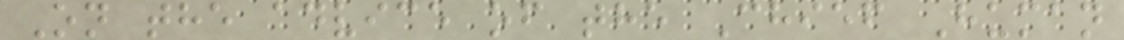On the advice of the Chief Human
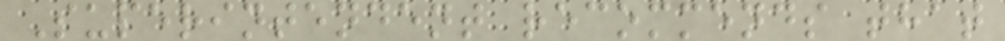Superintendent recommends that
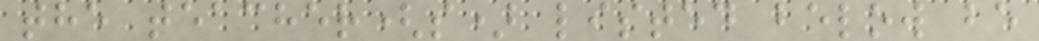the teacher(s) listed below be
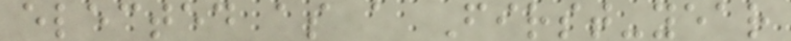elected as a First-year
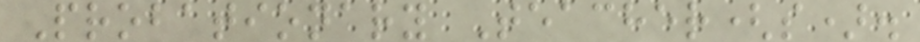Probationary Teacher(s).
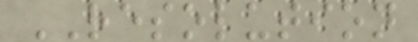RESOLUTION
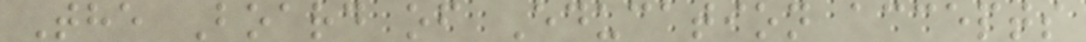The Board of Education accepts
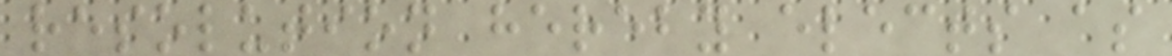resolution hereby elects as
